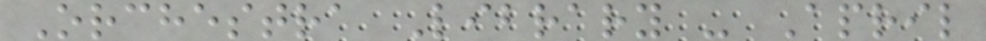Orchestra Library - April
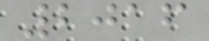2016
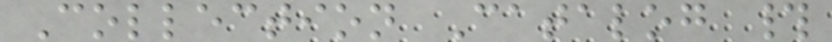Collection Catalog #
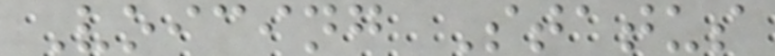Voicing Status
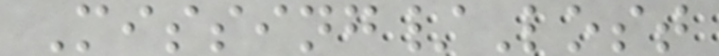Missing/Lost
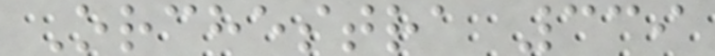Orchestra 339
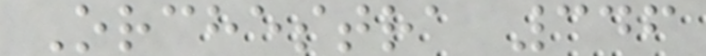Orchestra 346
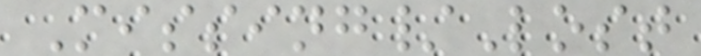Missing/Lost
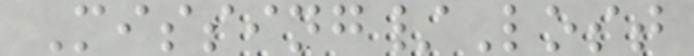Missing/Lost
